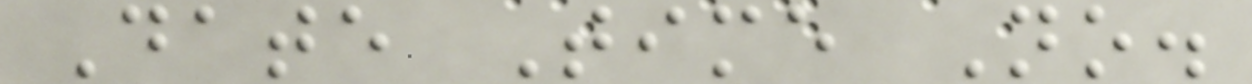Date Time No.
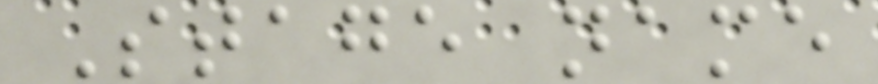Stage name
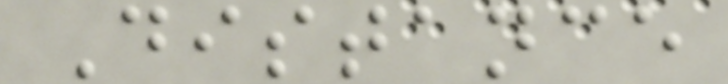Distance
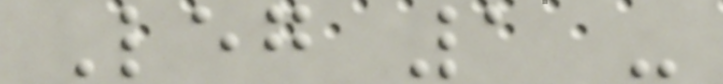Leg 1 -
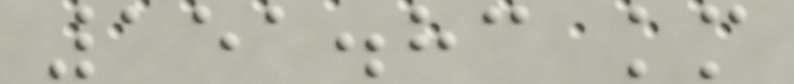151.83 km
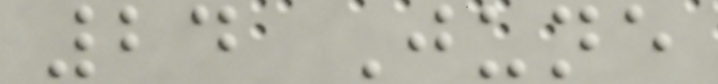24 June
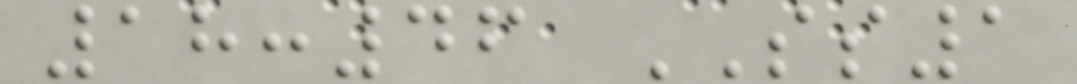18:46 SS1
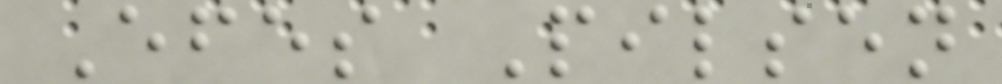Efes Pilsen
